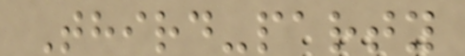Third-party
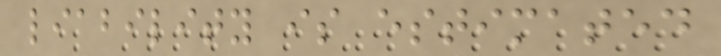liability is estimated
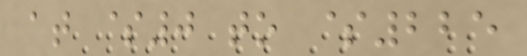at $0 to $225
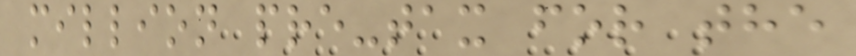million pre-tax for the
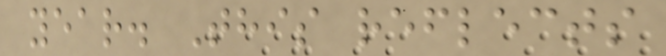year. This reflects
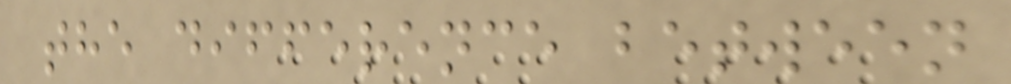the difference between
